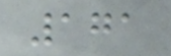171
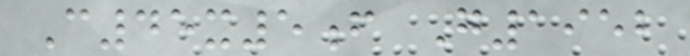C45x5f G1952
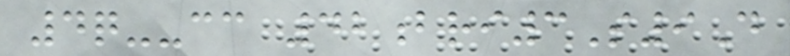4q--cc 42bri3S9D
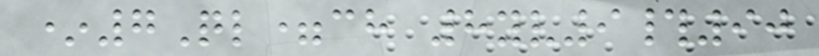*7Ql=ch 8yv9#90
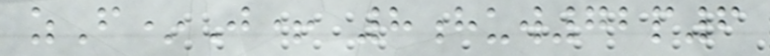zF*J+ 8huw72p6
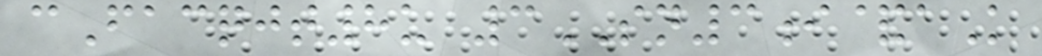cFacqjt8u 3SN3i&aK
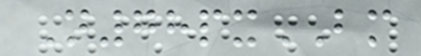N78pxBM
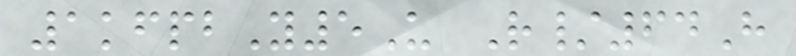1kfpbY5U R/64H
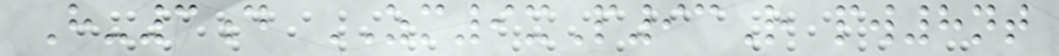H-3d ZM9xP93R pw8nt
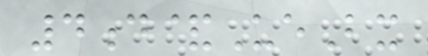4d&UeBx
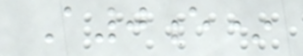A0e*
